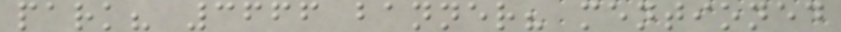park? 3666 banner? mentioned
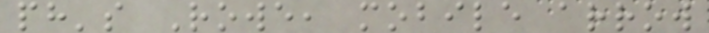ph's Rowe, mobile arrow
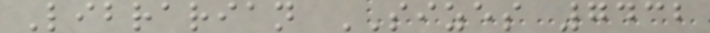Librarian SIZES 7432
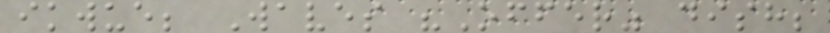ikwue; Waves "Offer" dish;
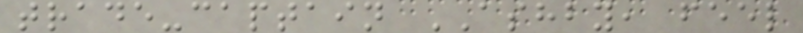trade-captain ASHBY, feel
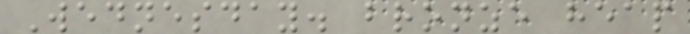Wednesday. bronze heap
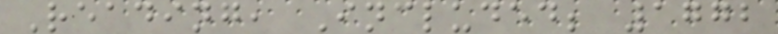Reading, Included; 1772
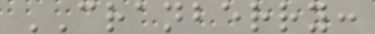CRANBERRY:
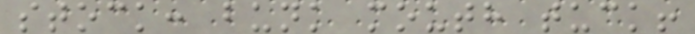stock: bunk mouth tuck!
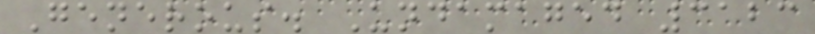Generous. Undamaged 3123
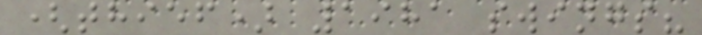(thief) 1981 swings?
